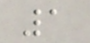1
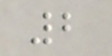2
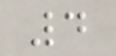4
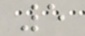5
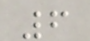6
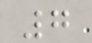7
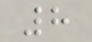8
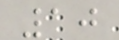10
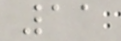11
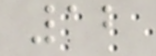12
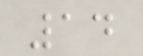14
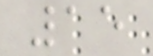15
